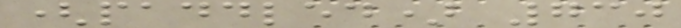(paddled) 730
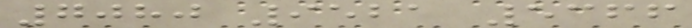7080 9521 5366
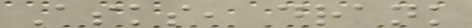Asks, drank
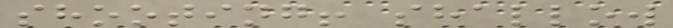shooting! shallow
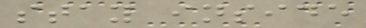stay inside
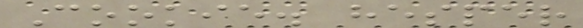Cookie. hesper
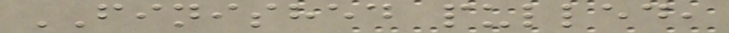FINISHED pulled,
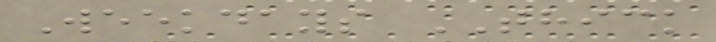Weekdays THICK
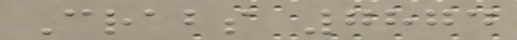Crabs 7874
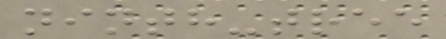ninth-tree
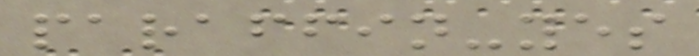paraffin-yes
